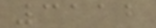3112
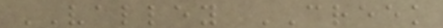VALLEY CREEK
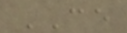CE
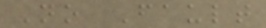No Fault
